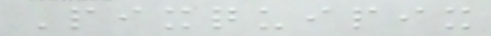Pixquipix
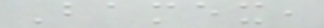Bamex,
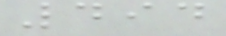494
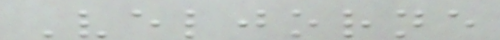Veljorne
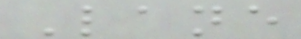Lane
